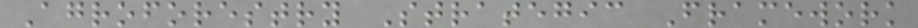Agroforestry Strategic Framework
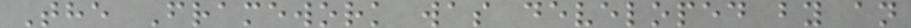The Framework was developed by an
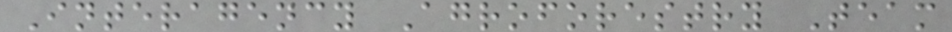Interagency Agroforestry Team
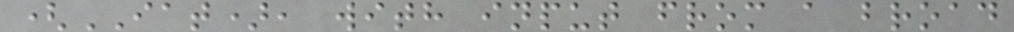(IAT), with input from a broad
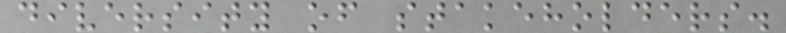diversity of stakeholders.
